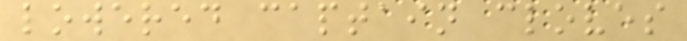lowered captain cloves
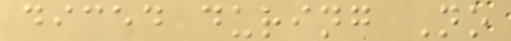diced during No
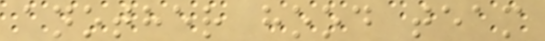another hood team
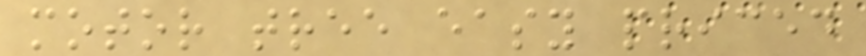motor tree easy priced
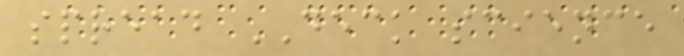spread DECK science
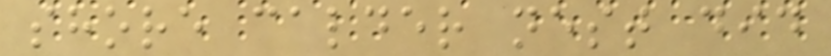shore calder nest did
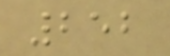252
